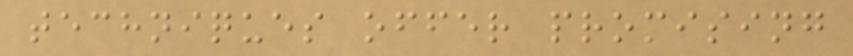techniques offer promising
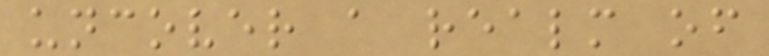uncover a realm of
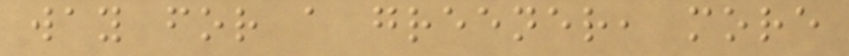way for a greener, more
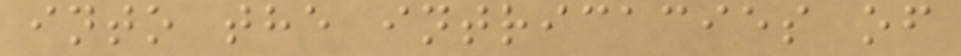into the intricacies of
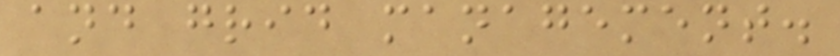and grid management.
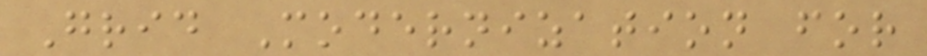Grid Modernization for
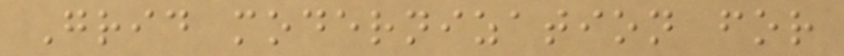Grid modernization for
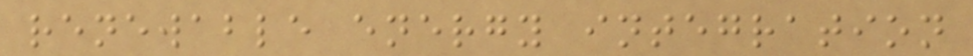renewable energy integration
